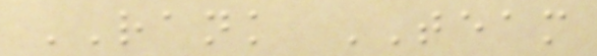RANK TEAM
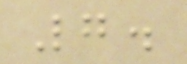7.
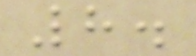8.
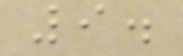9.
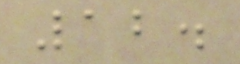12.
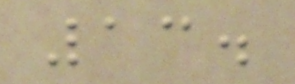13.
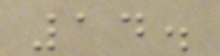14.
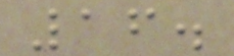16.
